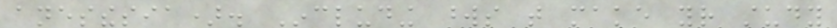anesthesia). Including words that make your study
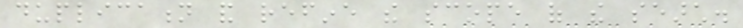duplication and refine the scope of the search.
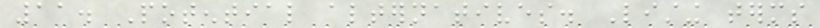11. Potential alternatives. Listing terms
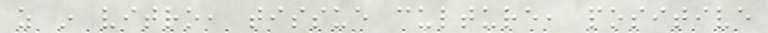as in vitro, tissue culture, positive
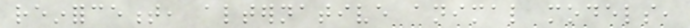reinforcement, alternative animal models,
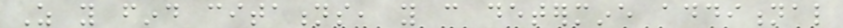As you find citations, you can determine additional
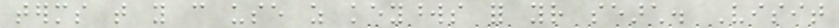terms that you can use as keywords for your search. Visit
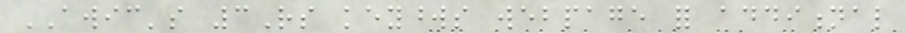AWIC's 3Rs keywords webpage for additional
